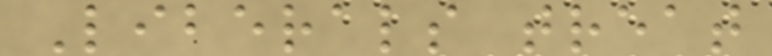Liberals treat
